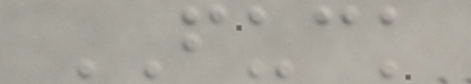FUCK
